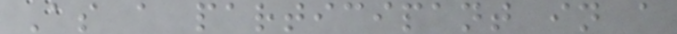As a participant in a
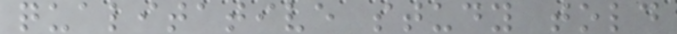qualitative study told
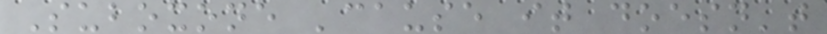Suboxone 'cause it doesn't
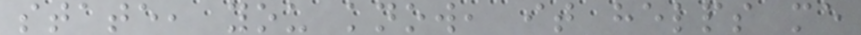state, you know, it helps me
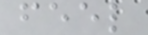feel
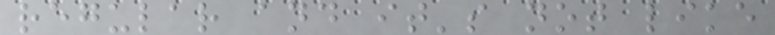regular and it's not like
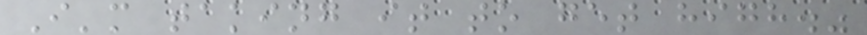I'm taking it to get high."
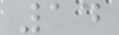14
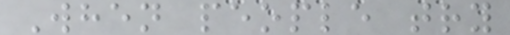When people try
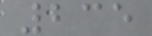235
